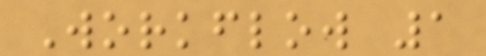Workflow 1
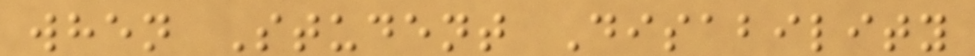when Student Disability
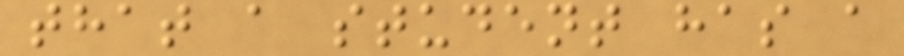that a student has a
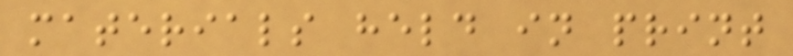materials held in print
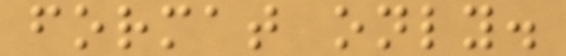format only.
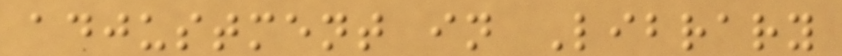adjustment in Library
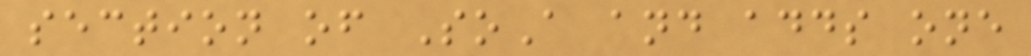section of SoA and adds one
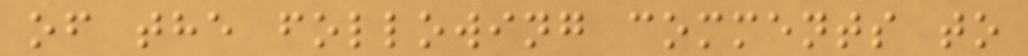of the following comments to
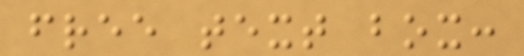free text box:
